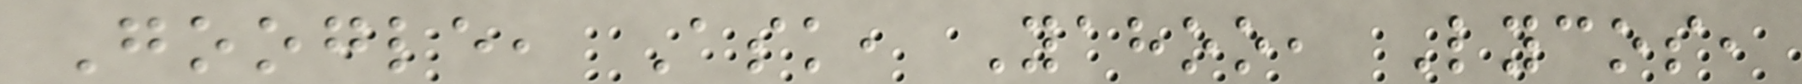Google, Ask, Yahoo, Lycos,
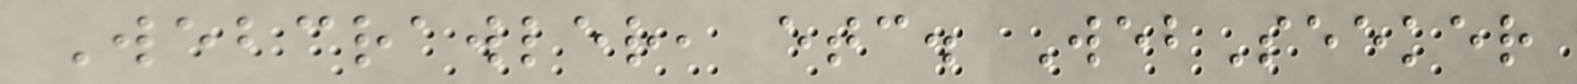Webcrawler, etc. WebSeeker
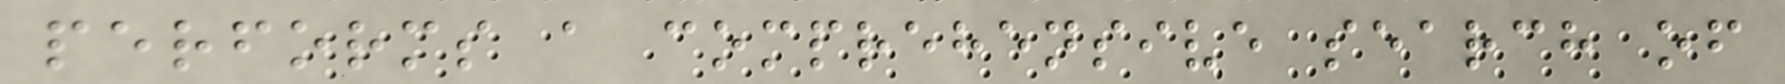performs a comprehensive search of
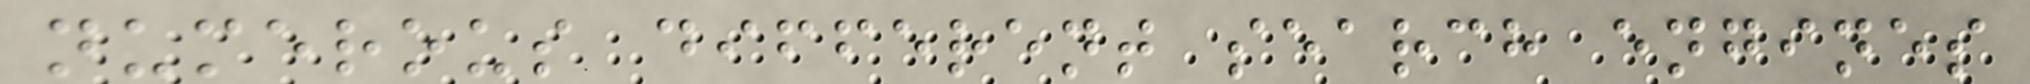numerous different search engines
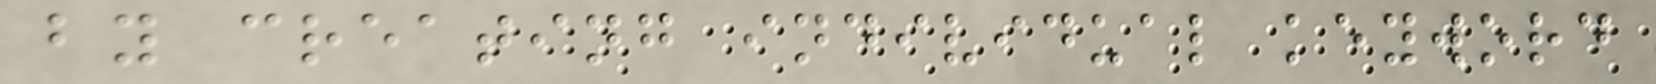by creating individual keyword
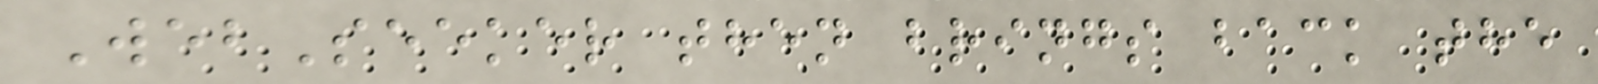WebSeeker then brings back the
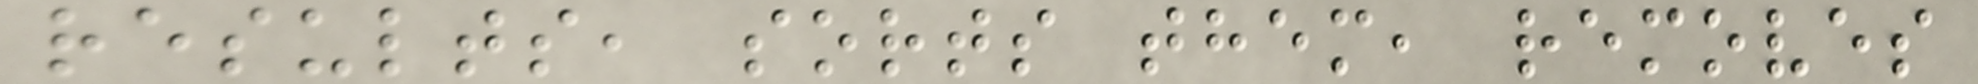results, sorts them, removes
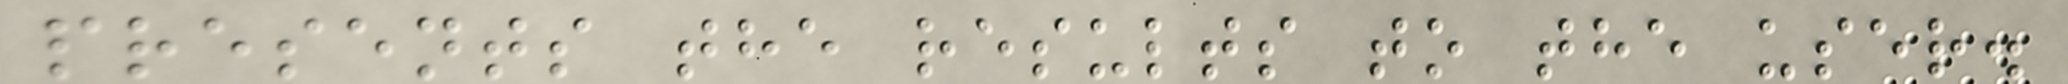presents the results to the user.
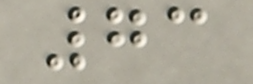73
